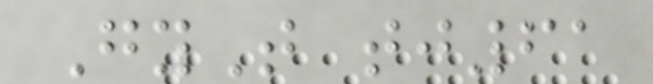GyT tj61
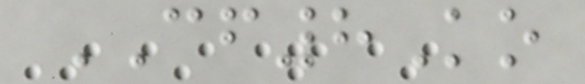CF8Ko
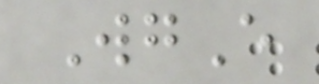WgE
